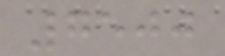7500
